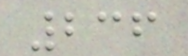236
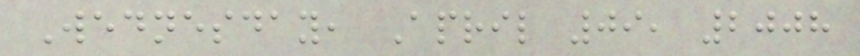Wednesday, April 09, 2008
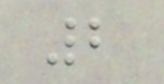2
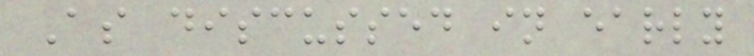As discussed in early
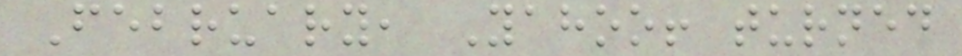February, Yahoo! turned
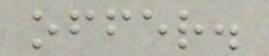offer.
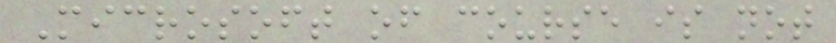Microsoft of course is not
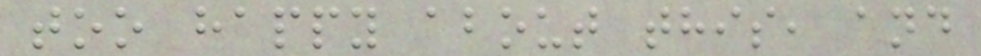too happy about this, and
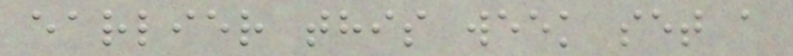earlier this week set a
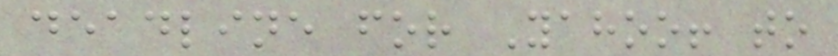deadline for Yahoo! to
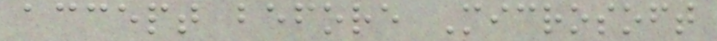accept before Microsoft
